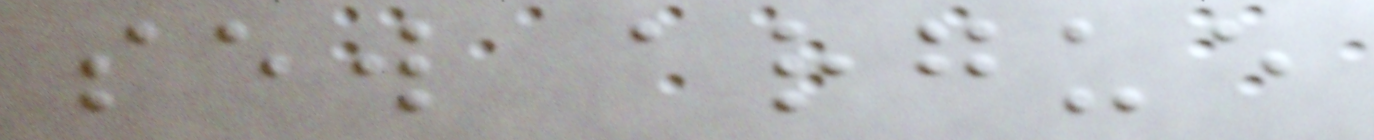sew argue
